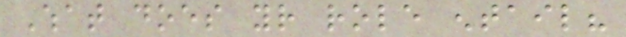What does your role entail?
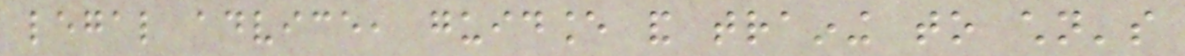legal advice, guidance and training to children's
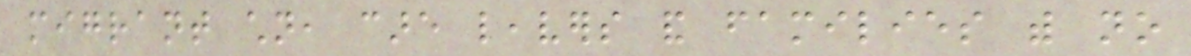migrant children, care leavers and families with no
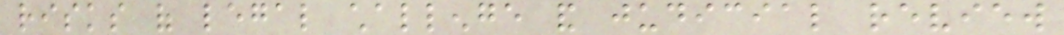risks of legal challenge and judicial review
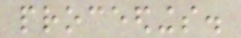proceedings.
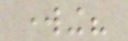working?
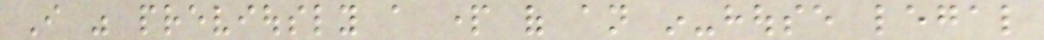I was previously a part of an in-house legal
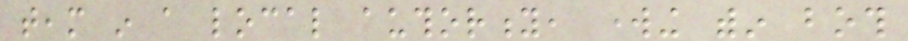team in a local authority, working within both
